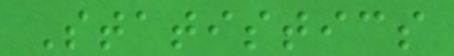Statistics
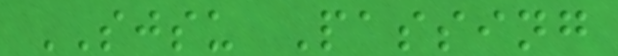SJSU Passing
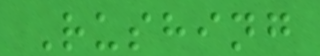Rushing
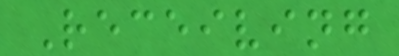Receiving
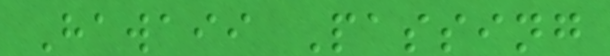Hawaii Passing
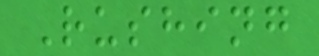Rushing
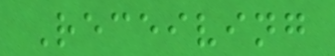Receiving
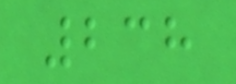238
